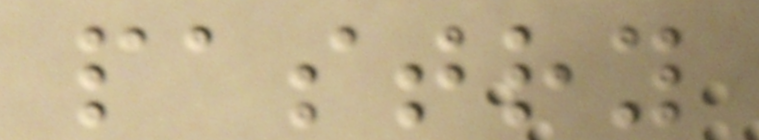pastry
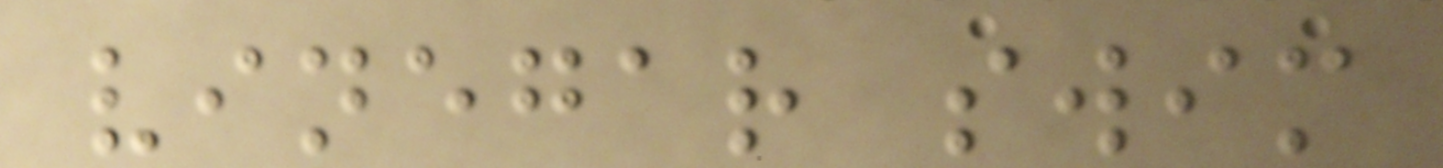vinegar swim
